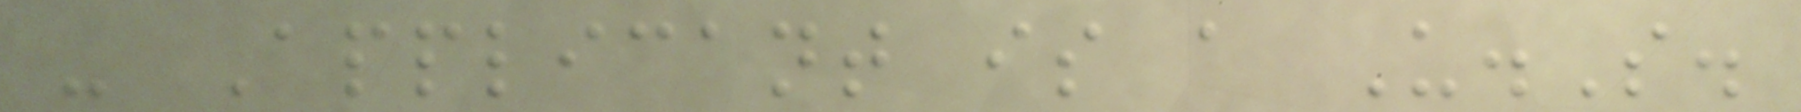- Applicant is a U.S.
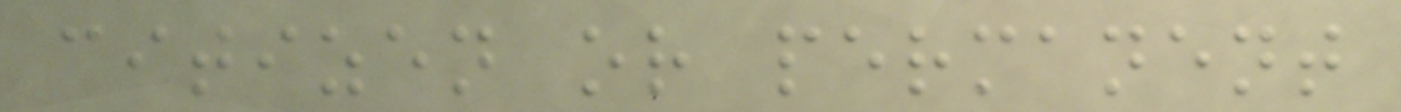citizen or permanent
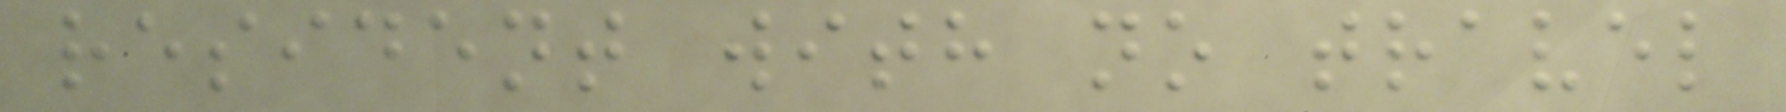resident with no travel
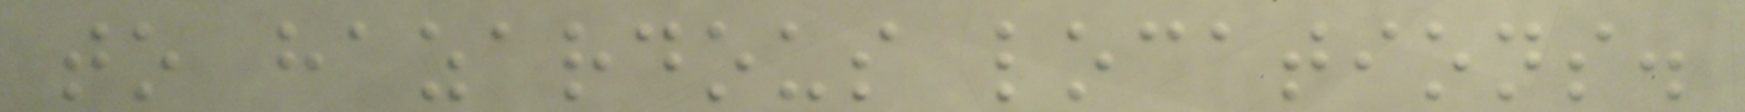to hazardous locations.
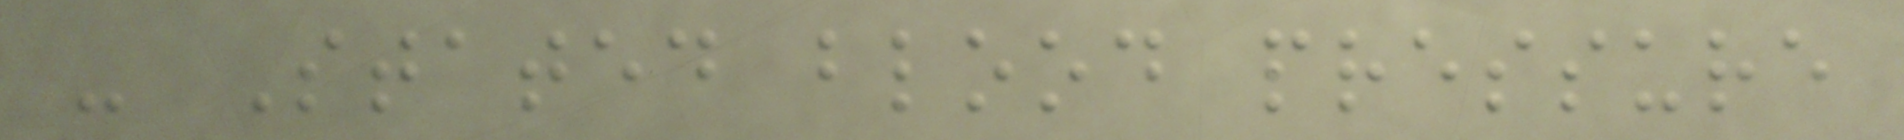- Stated blood pressure
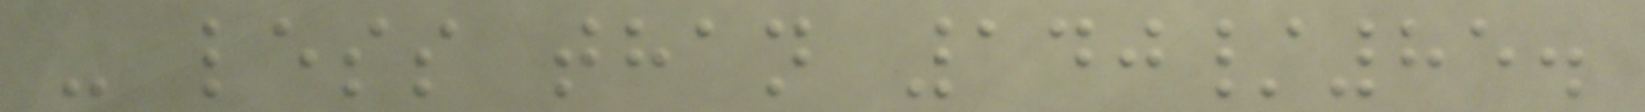- less than 140/85.
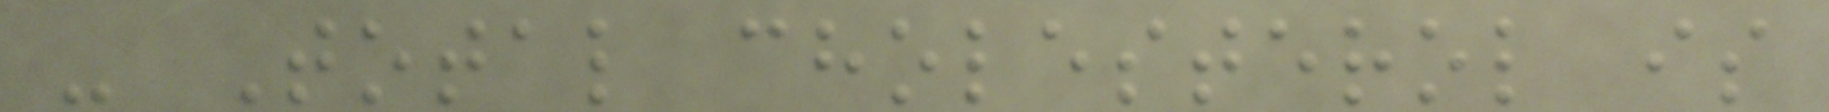- Total cholesterol is
